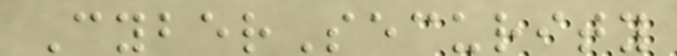CyberSecurity
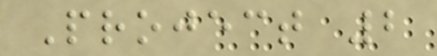Project 2
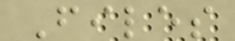Files
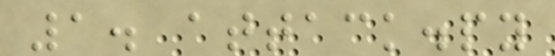1. attack.py
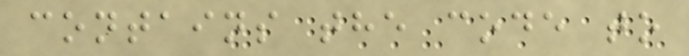contains the code to
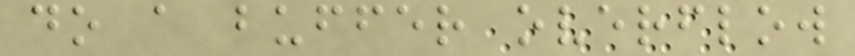do a buffer overflow
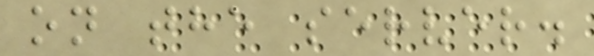on the server.
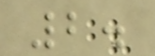2.
